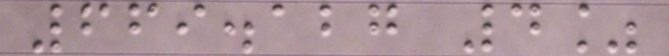669.127 4%
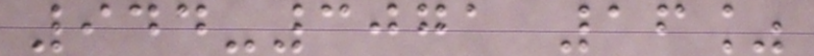944-3071 16%
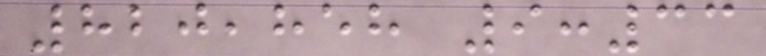820,858 9:33
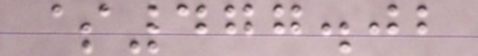$477.02
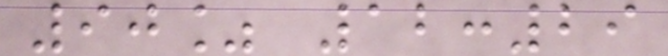90% 12:29
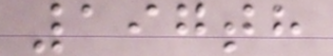197th
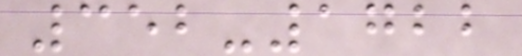352-1722
